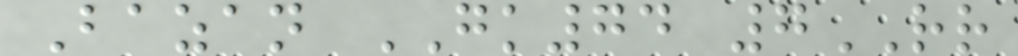Bazan GK74 7RR
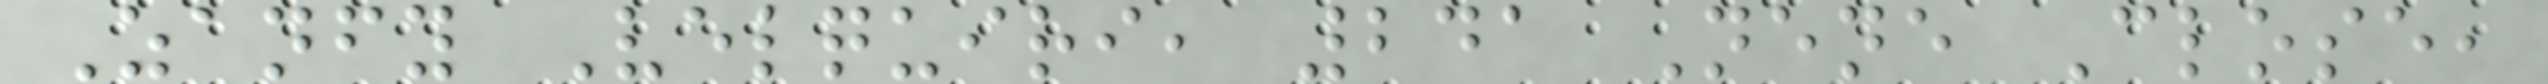Zanfy Velquiri, 241 Nene Close,
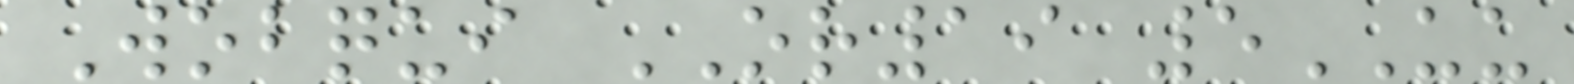Wobqui OR19 5UU
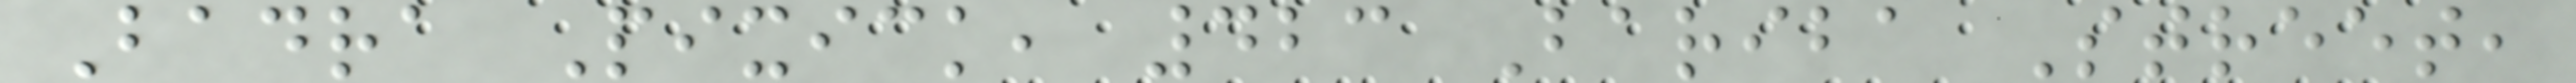Badra Pixick, 423 Bariba Street,
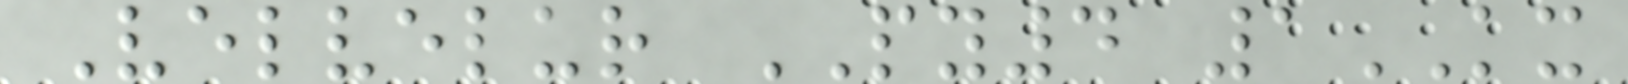Velvelur PY4 1KX
